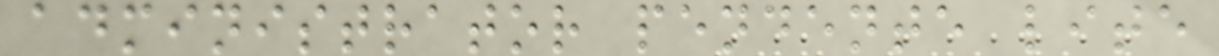administrator pendente lite
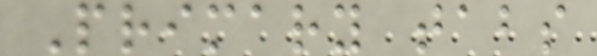Primary tabs
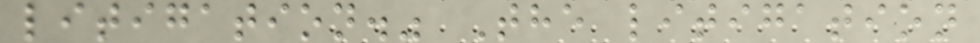litigation." The litigation
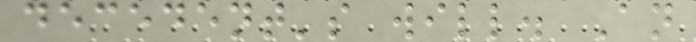decedent's will. An
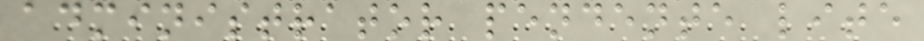administrator pendente lite
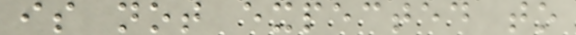is not expected to
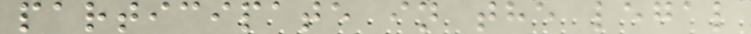participate in the legal
